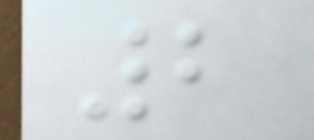2
